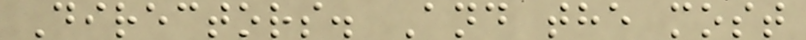Directors. And the most
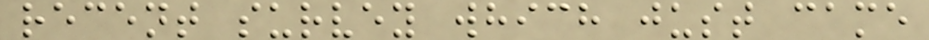recent survey which just came
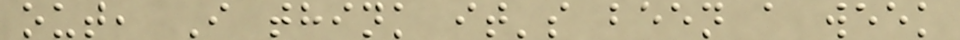out, I think it's been a week
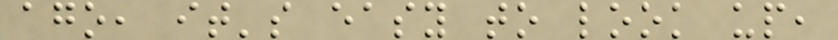ago, it's easy to look up,
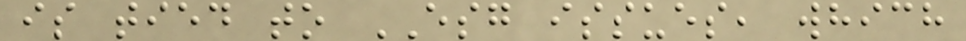is tied to ESG issues, which
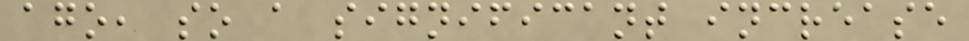ago, so a significant increase
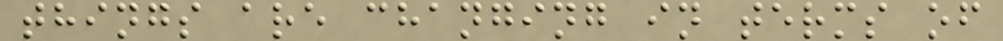things are changing in terms of
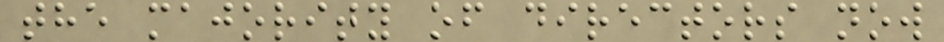the majority of directors now
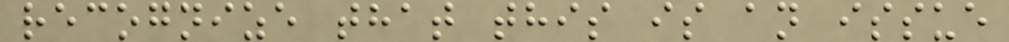recognize that this is an issue
